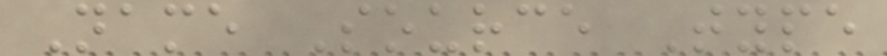Name Source Type
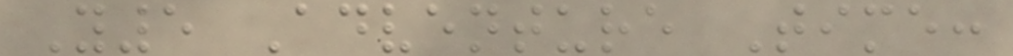Y5 Adventure Time:
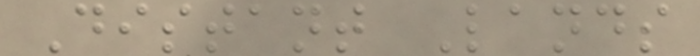Distant Lands
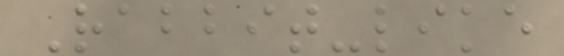Rabbit-like
